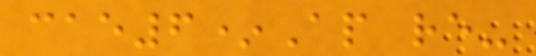cae6*Ap re-
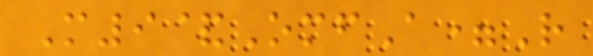M9&OmfA=R
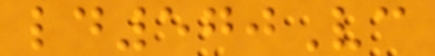ld570Vc
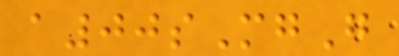a00sMgG
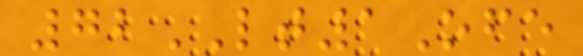72LT1Ofe
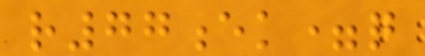r77ek=q
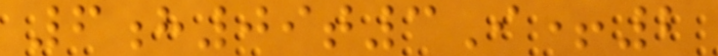6h09t3I+2
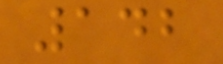142
